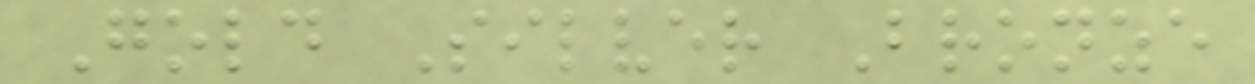Gold Silver Bronze
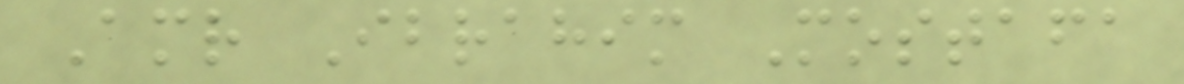Amr Ibrahim Mostafa
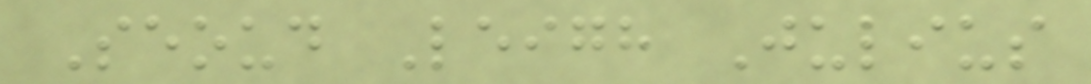Seoud Leigh Julius
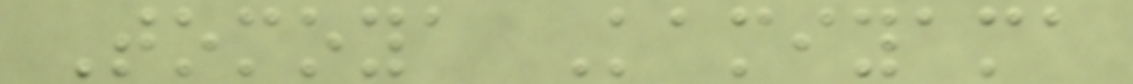Tomoya Kamiyama
